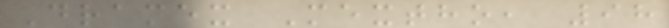Dramex Mextho, 98
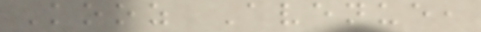Kooz Avenue,
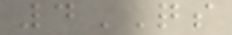4QS
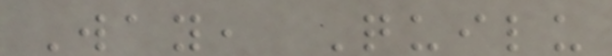Way, Quilu
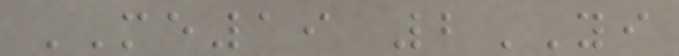ME19 2YI
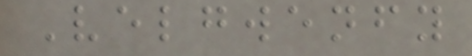Velgwenfy
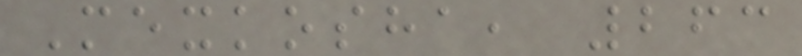Mexkosha, 263
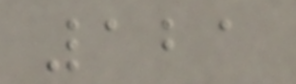121
